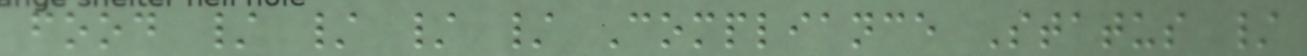food / / / / Compliance Status /
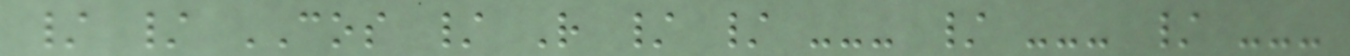/ / COS / R / / --- / --- / ---
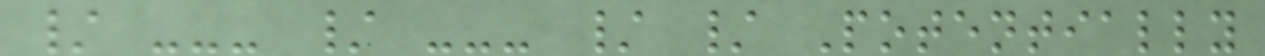/ --- / --- / / Potentially
